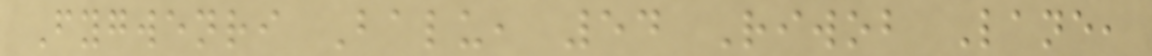Fygwenri Balu, 54 Riwob Lane,
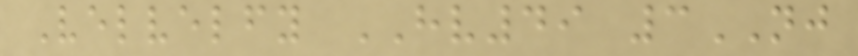Velvelfy HV49 3NJ
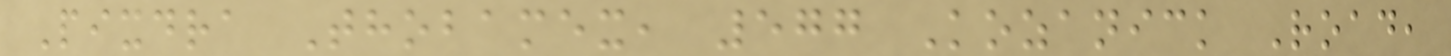Pixdra Thobamex, 577 Kozanick Road,
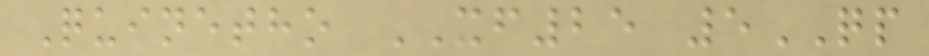Quinetho XF25 5QP
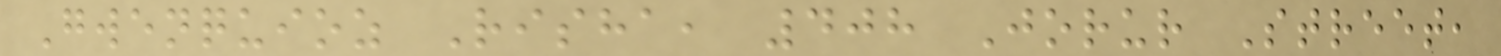Gwenquioz Risha, 408 Jorur Street,
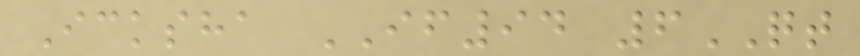Icksha IF94 6QT
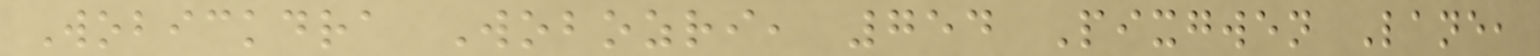Wobickdra Wobozri, 754 Pixgwen Lane,
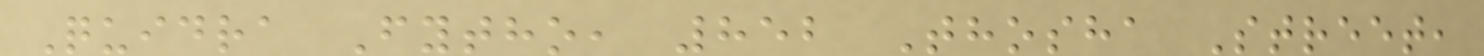Quidra Fytho, 852 Thosha Street,
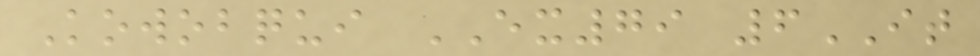Kowobqui EX79 6IT
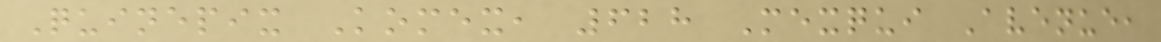Quinepix Komex, 628 Mexqui Avenue,
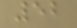52
